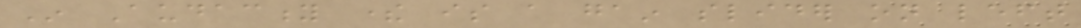In Audacity there is a gain slider on left
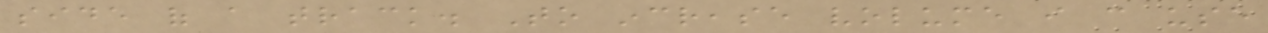side of a track. To increase volume i can use
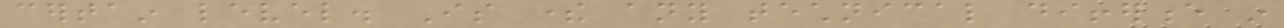certain level. Is there any technical difference in
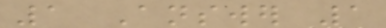1 Answer 1
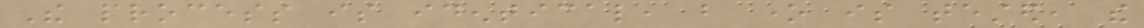The process is identical, but one is tested, the
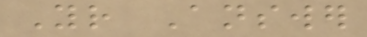Your Answer
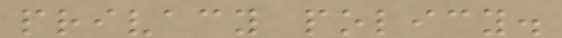privacy policy.
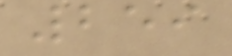259
